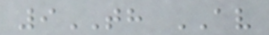9TH AV
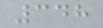348
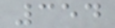354
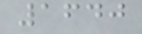1640
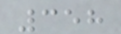358
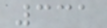331
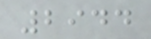2944
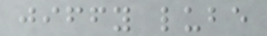jiffy lube
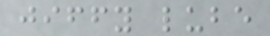jiffy lube
